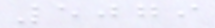5079
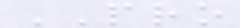PRO
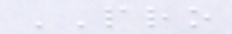PRO
